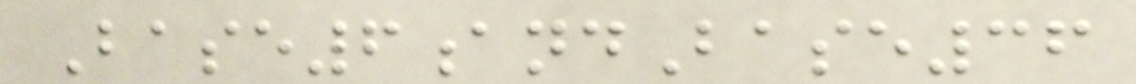Base6andBase36
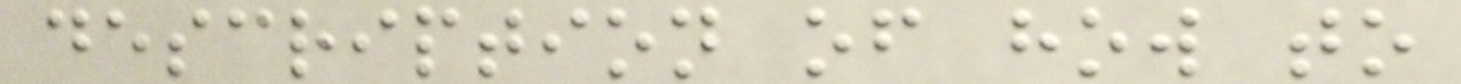description of how to
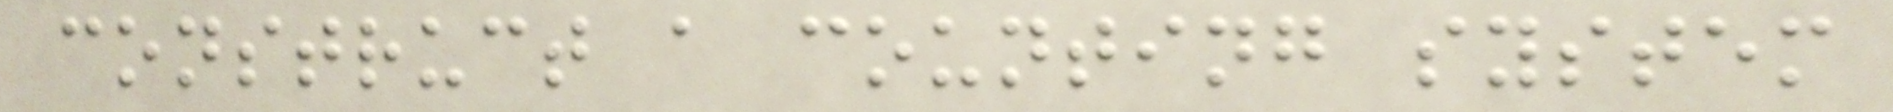construct a counting system
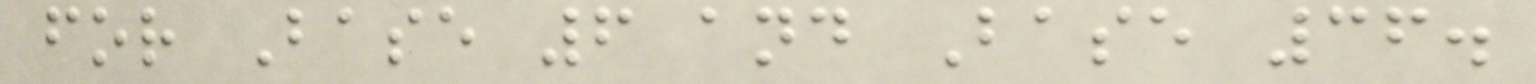for Base 6 and Base 36.
